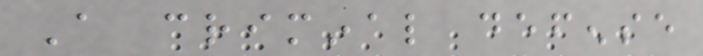A criminal defense
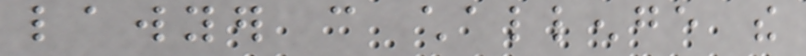lawyer can challenge the
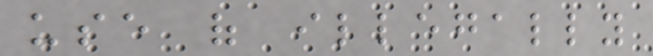use of illegally
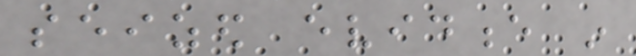seized evidence in
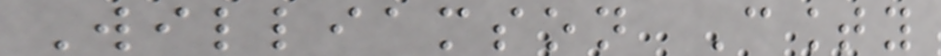Williamson County
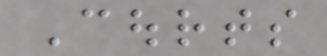Courts
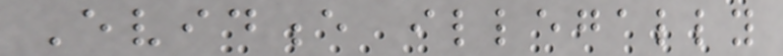Evidence illegally
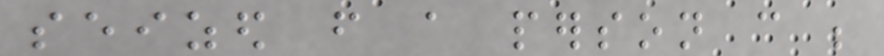seized from a person can be
